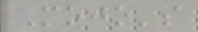Mojo's
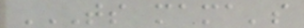TS MAMA'S
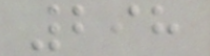298
